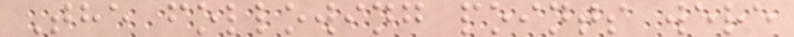The following points were
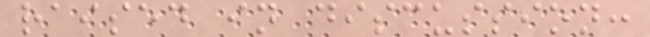raised in discussion:
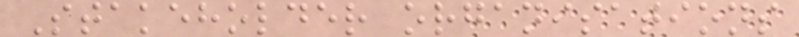Stakeholder organisations
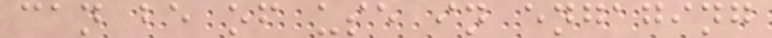can be of use in engaging
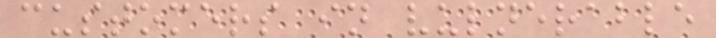customers in vulnerable
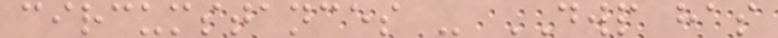circumstances - DWP has
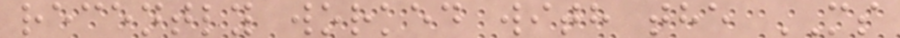recently worked with the MS
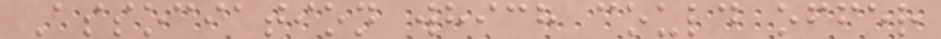Association which could offer
